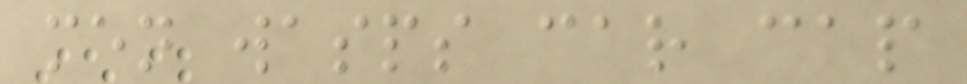men wasps car cap
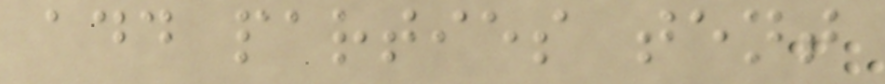add parties tent
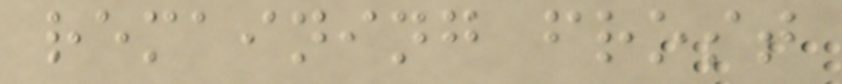remaining frost
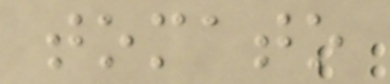tomato
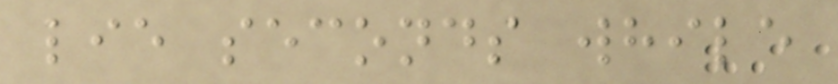lie seconds while
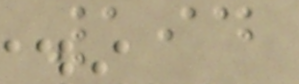194
